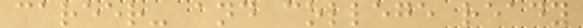career- and college ready
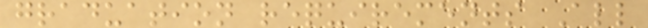graduation requirements All
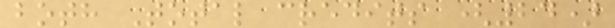both Total credits (24)
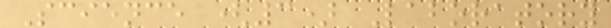Science (3) Laboratory
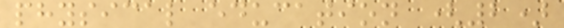physical education (2)
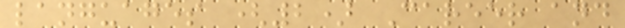languages (2) Career and
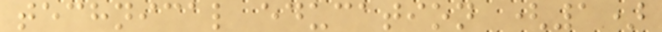technical education (1)
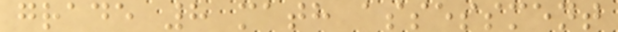grade 8 math assessment
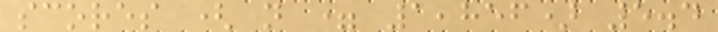scores ( n = 1,856) 5.4
